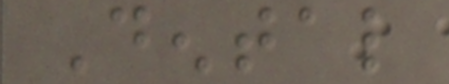Dental
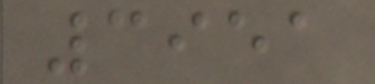3951
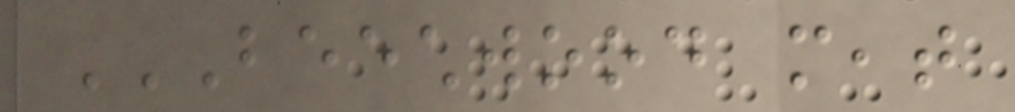BEECHWOOD MEAT
